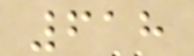618
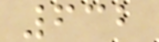632
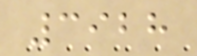3928
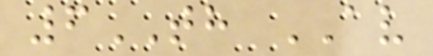6TH AV
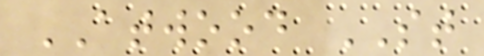ATWOOD ST
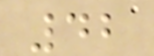42
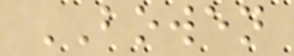BOWEN
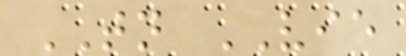TN VIE
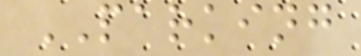PARKING
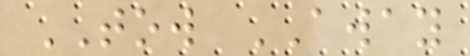TOW AWAY
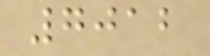7012
